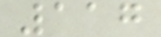117
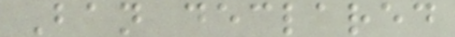Ban declared
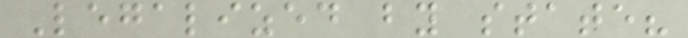Legalized by state?
